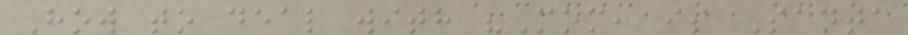How to deal with "Mom, is Santa
